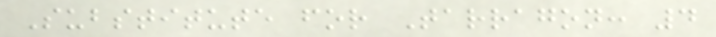Substitute for Tarragon: 4
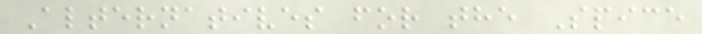Alternatives for the Spice
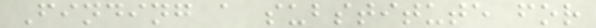Finding a substitute for
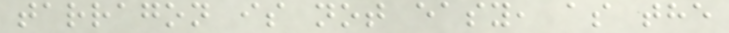tarragon is not easy, as the
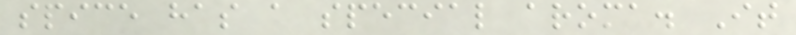spice has a special aroma. It
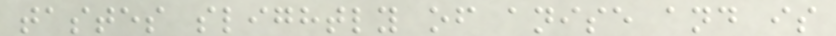tastes slightly of anise and is
